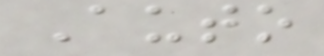Auto
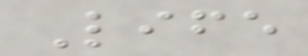Life
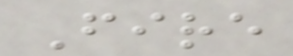Fire
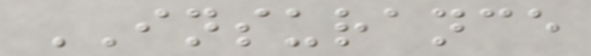INSURANCE
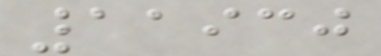11930
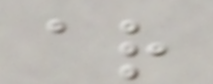ar
